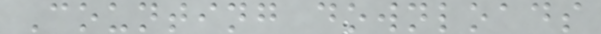Counting downloads
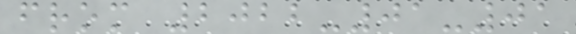from 2022-01-01
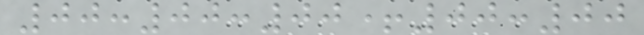00:00:00+00:00
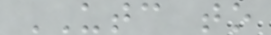UTC to
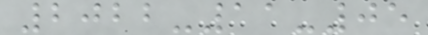2022-11-05
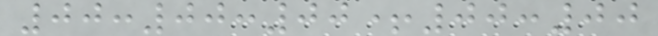00:00:00+00:00
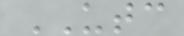UTC
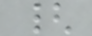{
